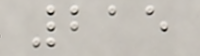215
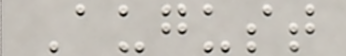August
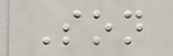Son
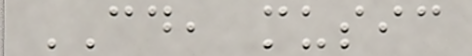CD, music
